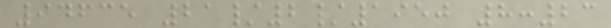94635 21/2/1950 8:23
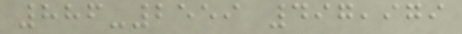886-2559 497,979
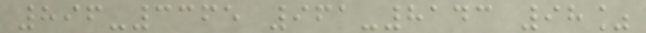896-3365 961-8143 98%
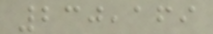230,169
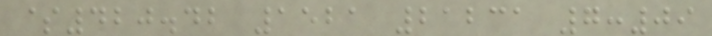$420.42 1521 21231 7:09
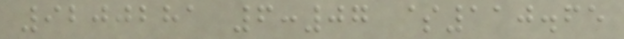9200281 6:07 $110.65
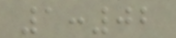1:02
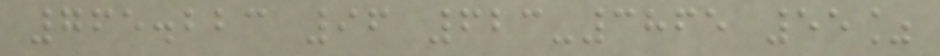765.223 96 623-3865 55%
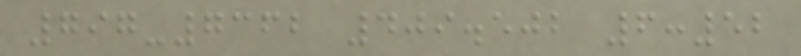797-7362 409.502 6:52
